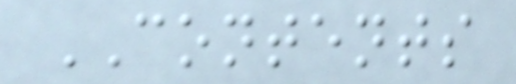CONTENTS
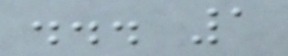... 1
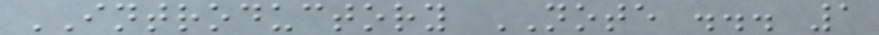INTRODUCTORY NOTE ... 1
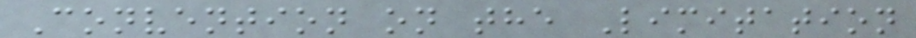Convention on the Limitation
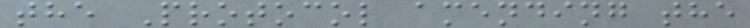the Protocol amending the
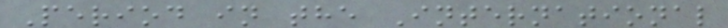Period in the International
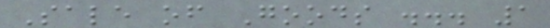Sale of Goods ... 1
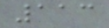113
